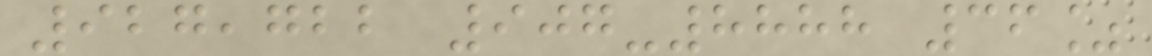927,722 907-8888 36%
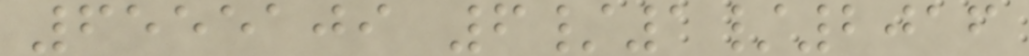6555109 6/1/2016
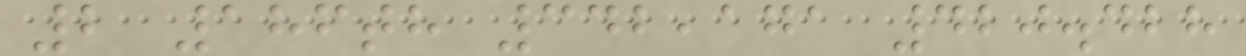2 186th 342,171 420.428
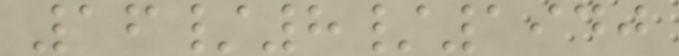16/8/1940
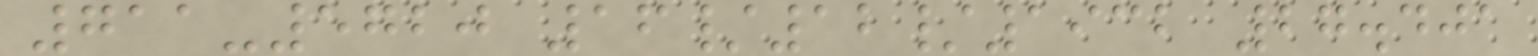711-5720 16/12/1932 27.401
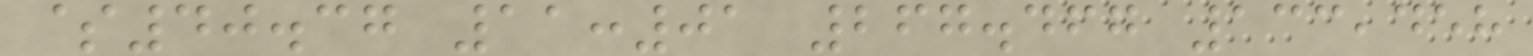$40.37 11:01 267.467 133,458
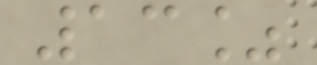13%
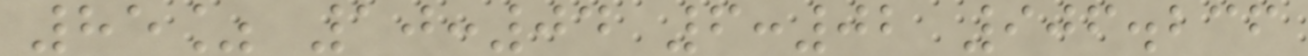85% 10:04 6:02 906.236
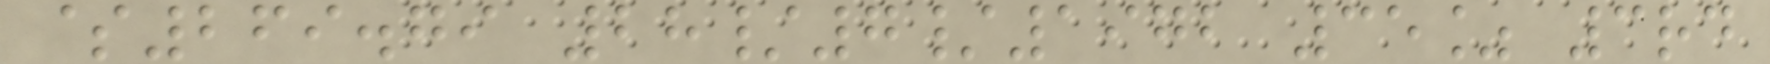$269.79 28/7/1972 35% 3rd
